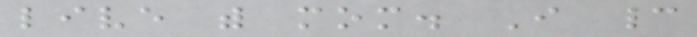live with mom. I cannot
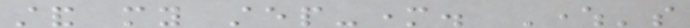stand my step-mother. Where's
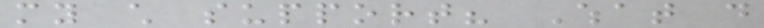my child support? What do
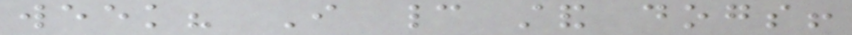week? I cannot stand dogs!
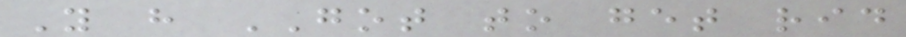You have GOT to get rid
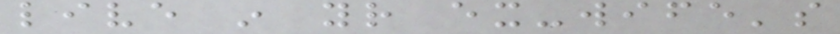live in your ex-wife's
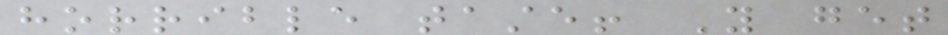horrible taste! You get
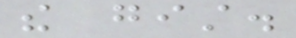the gist.
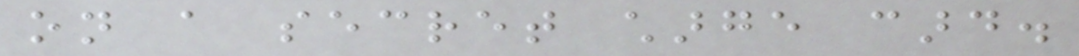on a secret charge card.
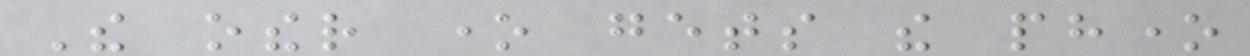The other one gets the phone
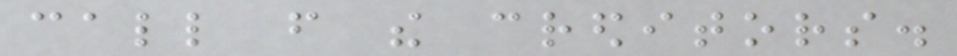call from the creditors.
